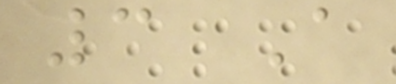3 A
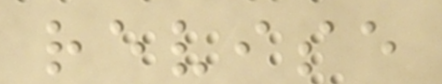revise
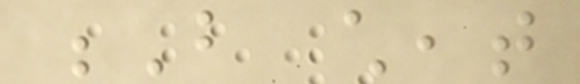B cheat
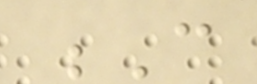C
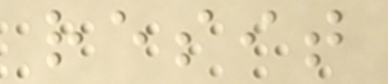resit
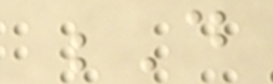D
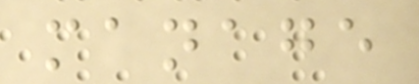manage
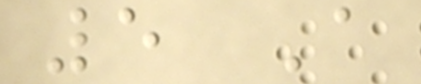5 A
